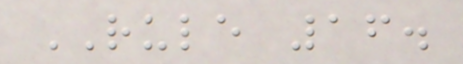RULE 16.
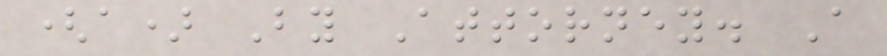(a) By Attorney. A
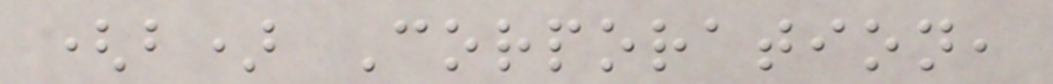(b) Corporation,
